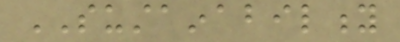SUSTAINABILITY
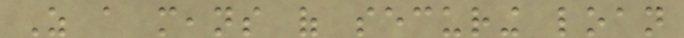As a means of securing loan
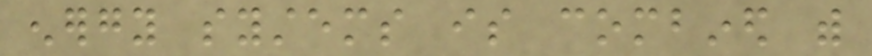energy systems is combined with
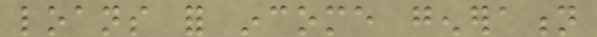loans for income generation
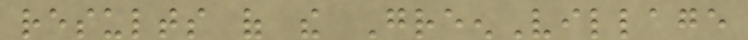results of the GreenVillage
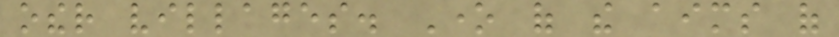other villages. One of the aims of
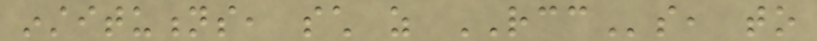institutions, such as RCCs, to
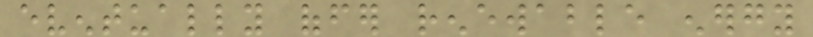eventually offer renewable energy
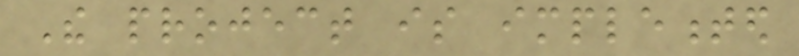The project is implemented
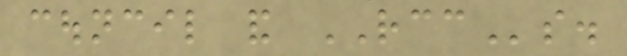council and RCCs.
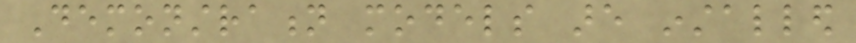Demonstration models are installed
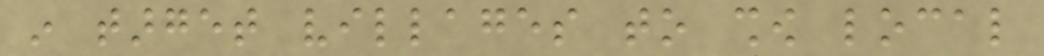in target villages to show local
